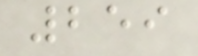259
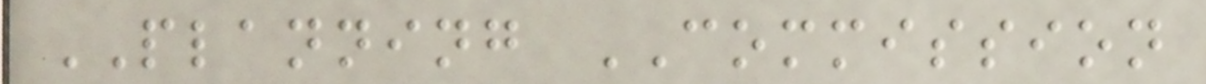PLANNING COMMISSION
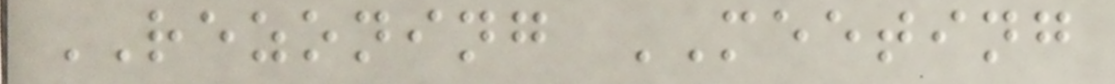REZONING MEETING
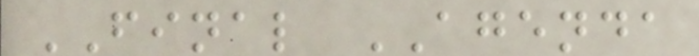FINAL AGENDA
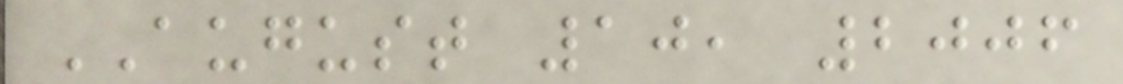AUGUST 10, 2006
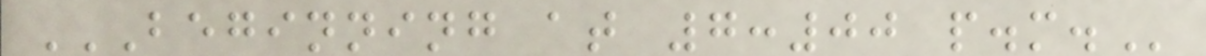BEGINNING AT 7:00 P.M.
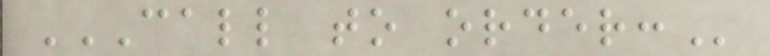CALL TO ORDER:
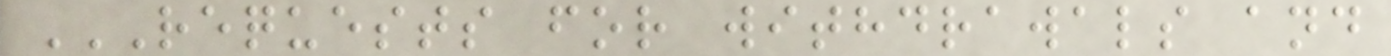REQUESTS FOR WITHDRAWALS AND
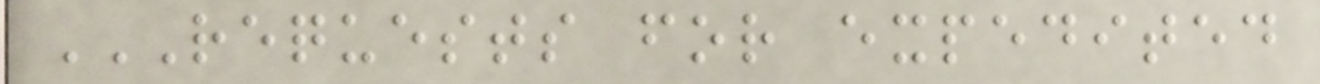REQUESTS FOR EXPEDITED
